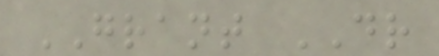GRANT DR
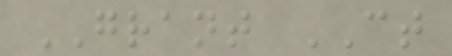GRANT CT
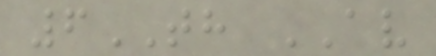6TH AV
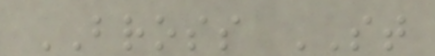BROSS ST
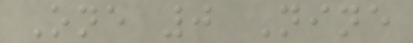One 0 Nine
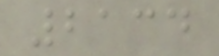2134
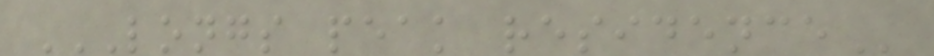LONGS PEAK RESIDENCE
